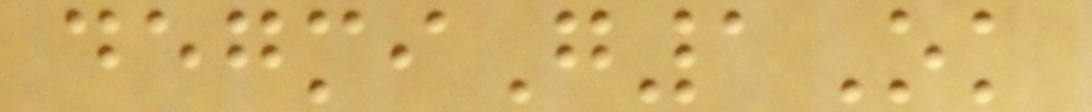degmiG1Ok
